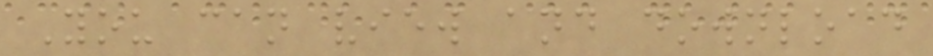You can view and download
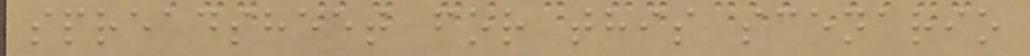spreadsheet for this scenario
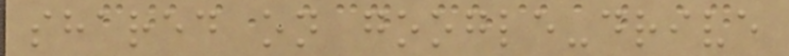shared on google-drive
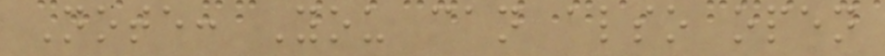Note: You can also open
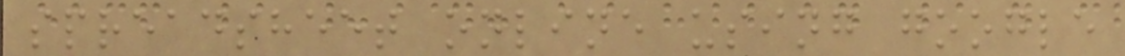spreadsheet online using google
